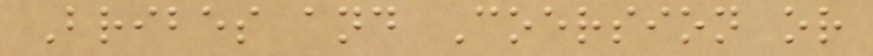Bribes and Coersion or
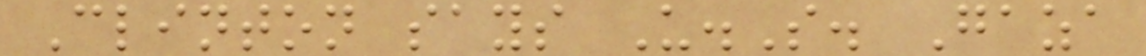Clinton says U.S. Gaza
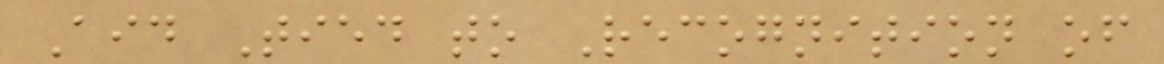Aid Tied to Recognition of
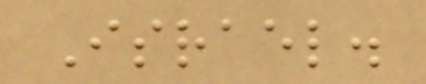Israel.
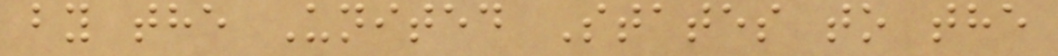by the United States to the
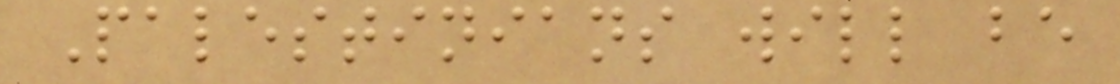Palestinians will be
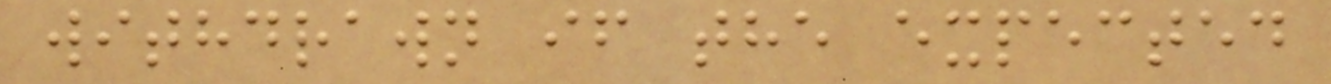withdrawn if the expected
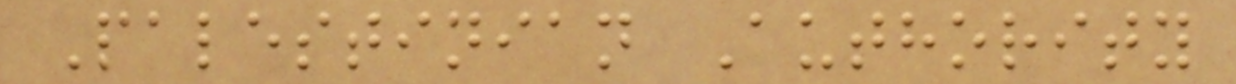Palestinian Authority
